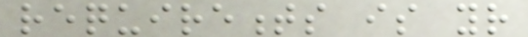requirements is your
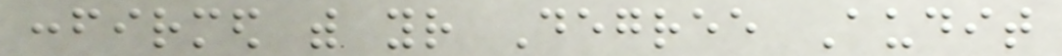confirmed with your Degree Audit
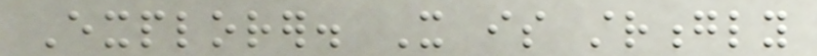Explorer. It is strongly
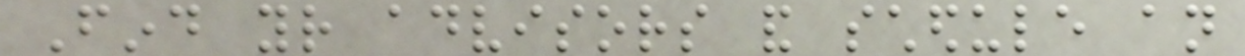Find your advisors and schedule an
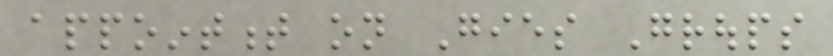appointment on Gies Groups
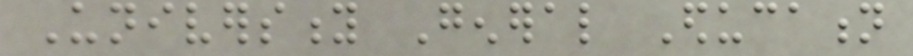University General Education
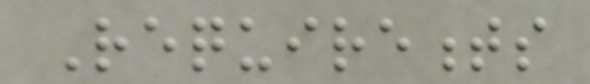Requirements
